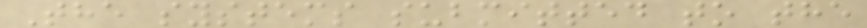The systems submitted to the
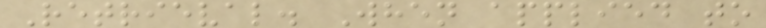Retrieval. When applied to
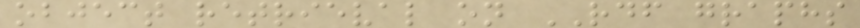object retrieval on RDF graphs
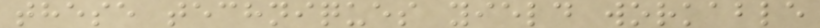these techniques yield workable
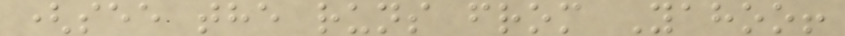(see the runs from Yahoo!
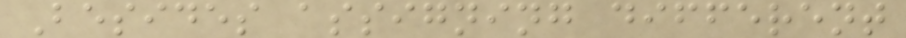Besides assigning different
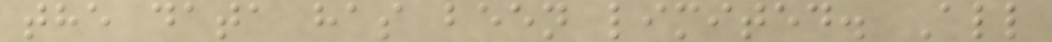the data has been limited. All
